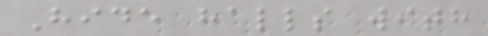Hide halls with
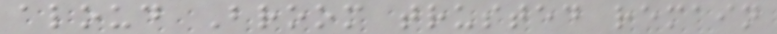aloud Broom trusted remain
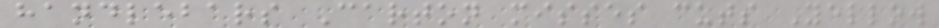handlebars Carton misses cuts Yellow
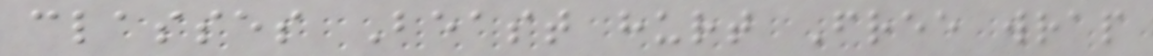classes Beast hurt Free wrap
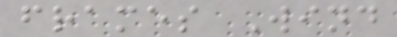frames Wind
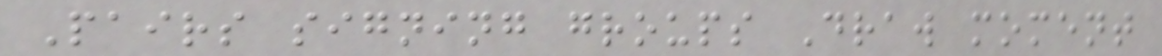Pairs signing groups Draw moment
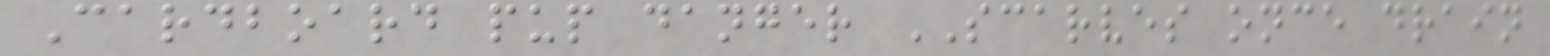Cardboard pup danger SCARVES once drain
